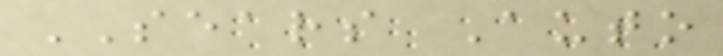SEARS Auto
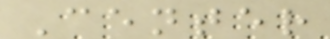Center
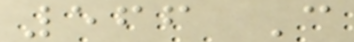566 C
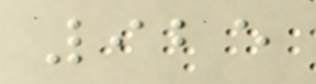925
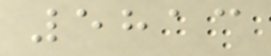5813
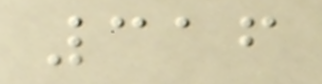316
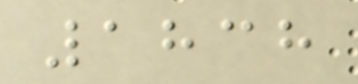1838
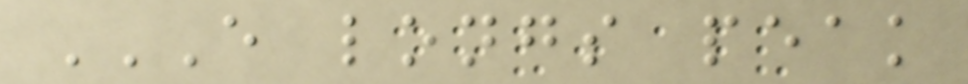E LONGS PEAK
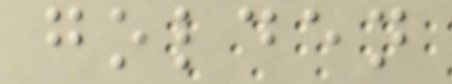golden
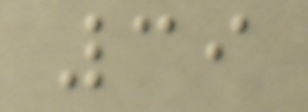39
